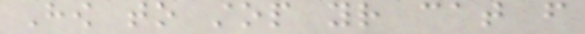How to stop your cat from
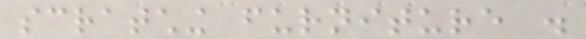scratching furniture .
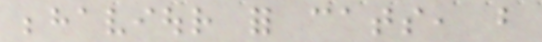behaviour for cats, but
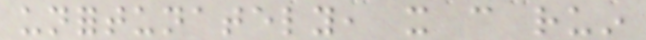unfortunately, it can ruin
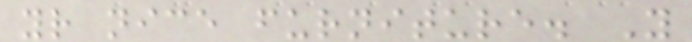your nice furniture. You
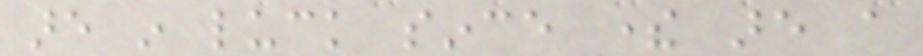are in luck since there are a
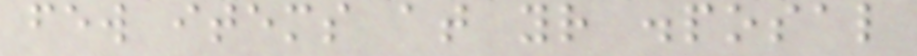few items at your disposal
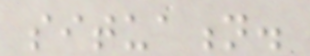situation.
